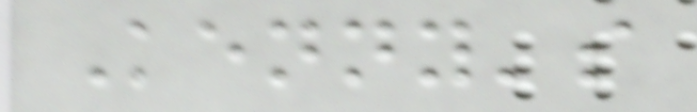Kenny's
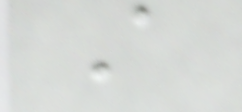A
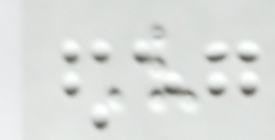V
